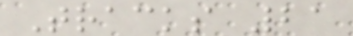Tracks 21
